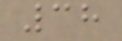38
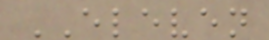ELEVEN
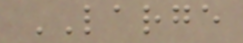LARGE
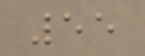55
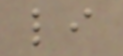li
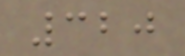320
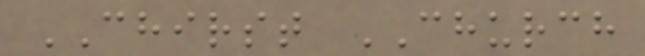CHIRST CHURCH
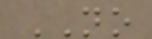NO
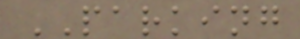PARKING
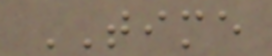TIME
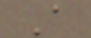A
